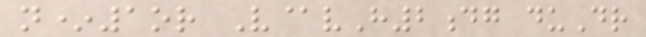n*1or V@vH2dg duDr
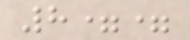8==
